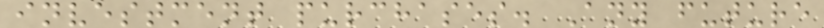investment purchases. Any future
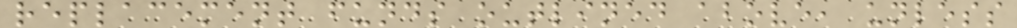replacement funds outlined above, unless
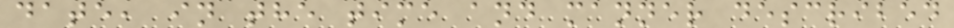date, in the time and manner described
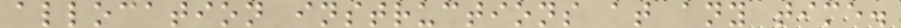allocation instructions at any time.
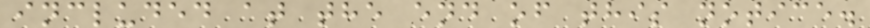included at the end of this notice.
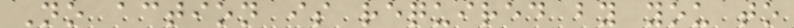No action is required by you to
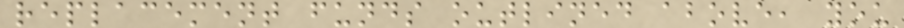replacement funds outlined above, you
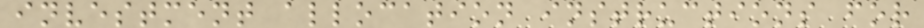investment allocation instructions for
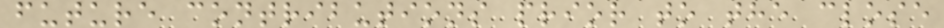future contributions prior to the close
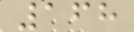168
